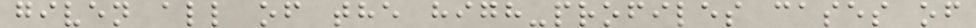given all of the high-profiles cases of
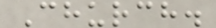Church.
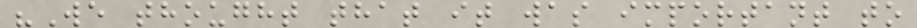"We thought that it was important to
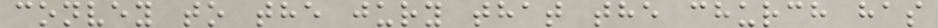convey to the jury that the church has
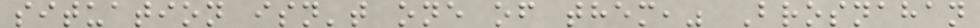situation isn't one of them," Brosnahan
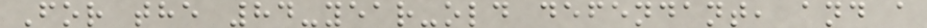For the 84-year-old defendant, and a
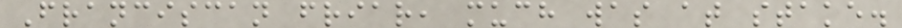Franciscan friar, much was at stake.
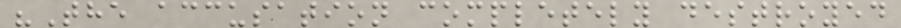"The accusation completely destroyed
